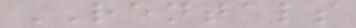RENTALS
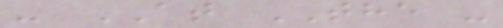- AT THE -
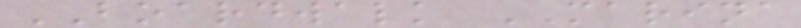BOARDWALK MARINA
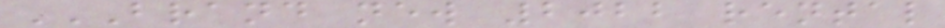BRAND NEW 2022 RENTAL
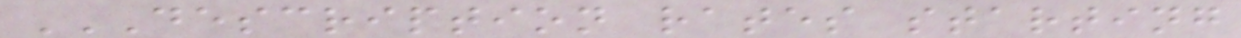DESCRIPTION RATES STARTING
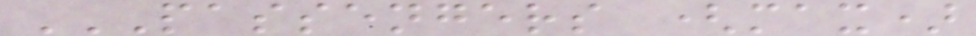PASSENGERS (MAX)
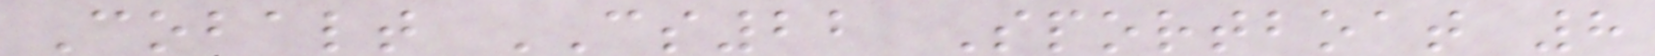Cobalt CS22 Sportboat 8
